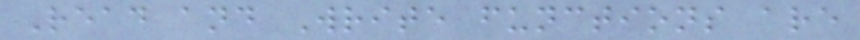Read and Write functions are
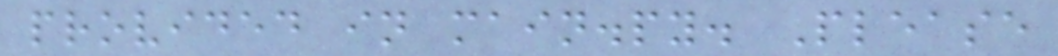provided in main.py. Please
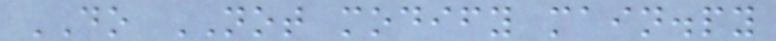DO NOT modify main.py
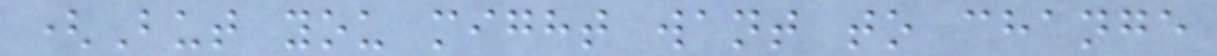(But you might want to change
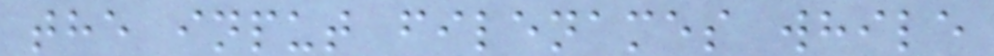the input filenames while
